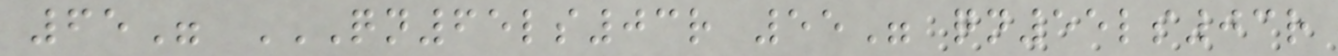65" QN65LS03R 55" QN55LS03R
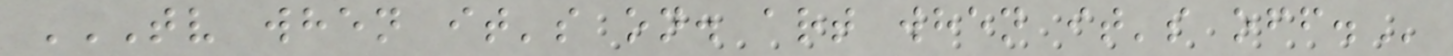TV WHEN IT'S ON. ART WHEN IT'S OFF.
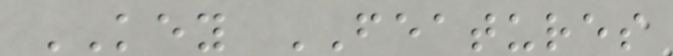KEY FEATURES
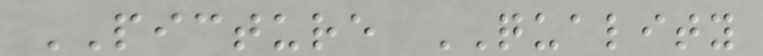PICTURE QUALITY
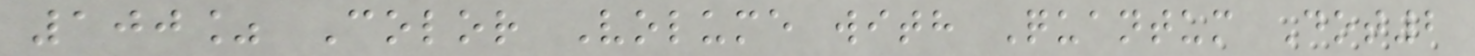100% Color Volume with Quantum Dot2
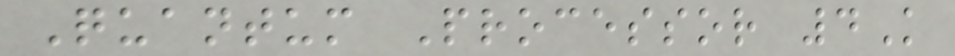Quantum Processor 4K
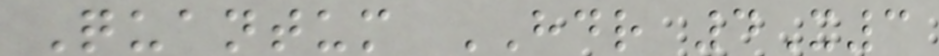Quantum HDR 4X3
